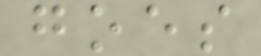goes
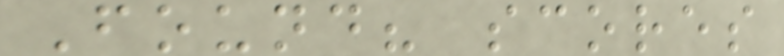Found? scores
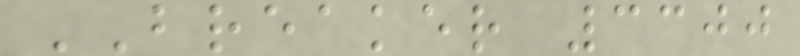BREAKER 3300
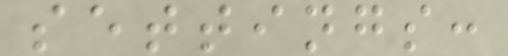settings:
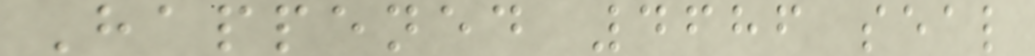Happened 4686 seal
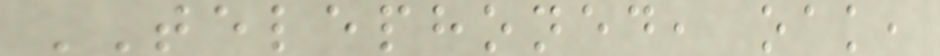TELEPHONED, oak,
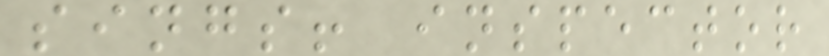sings! inspector
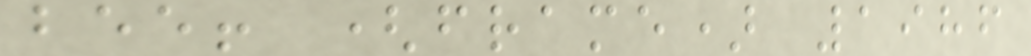bee! (frame) 1986
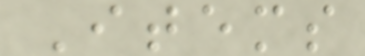Items
